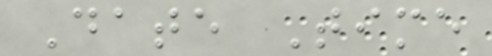Date Time
